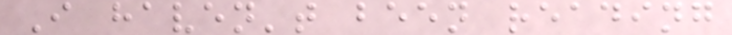I haven't been reading
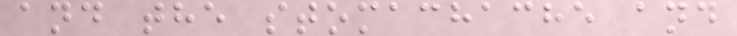and the stomachache and
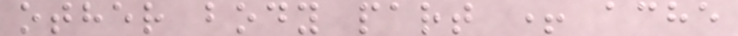other body part + ache
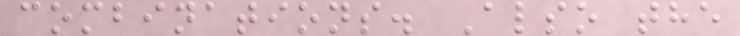combinations. Also the
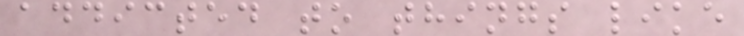addicted to things like
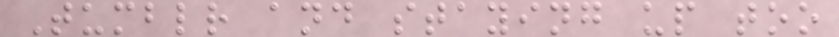Tumblr and staying up too
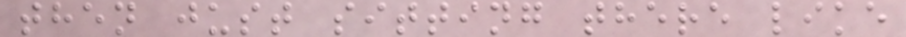then just sitting there like
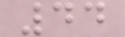44
